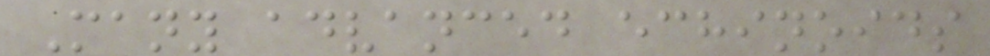Many advanced echinoids
